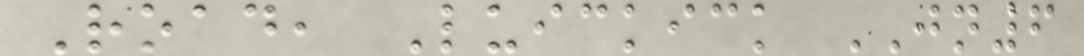Road, Luickick JN6
